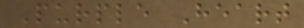Purple Heart
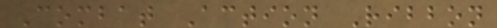Combat Action Ribbon
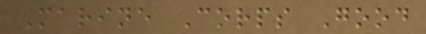Marine Corps Good
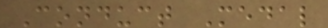Conduct Medal
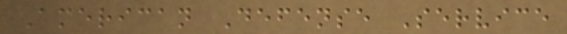American Defense Service
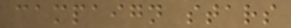campaign stars
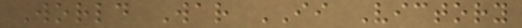World War II Victory
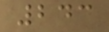243
